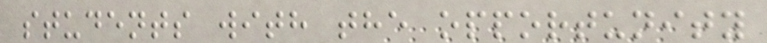students with the opportunity
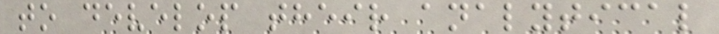to develop their analytical
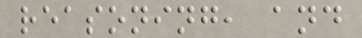reasoning, and
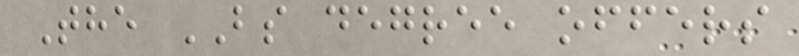The BS degree offers
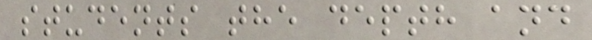students the depth and
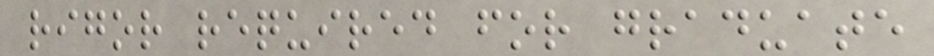rigor required for graduate
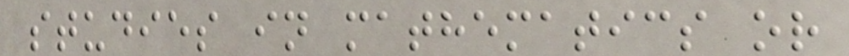studies in mathematics or
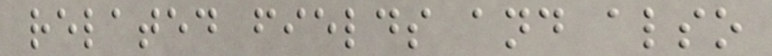related fields and also
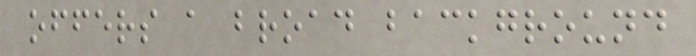offers a broad background
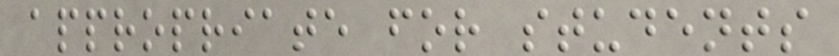appropriate for students
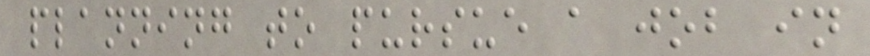planning to pursue a job in
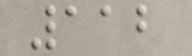112
